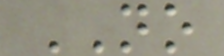NO
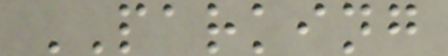PARKING
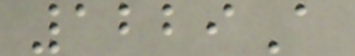1229A
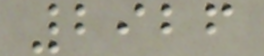2926
